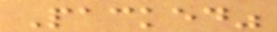Packed"
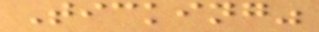Ticking"
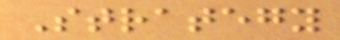Strategy
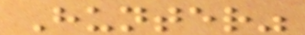Hunter"
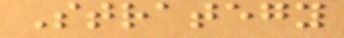Strategy
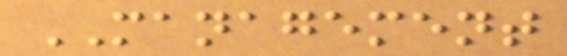MANAGEMENT
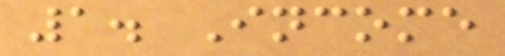1. Income
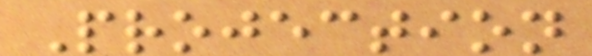Projection
